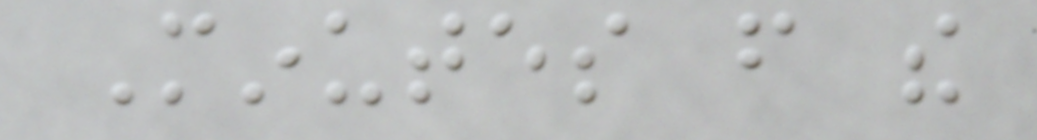Minutes from the
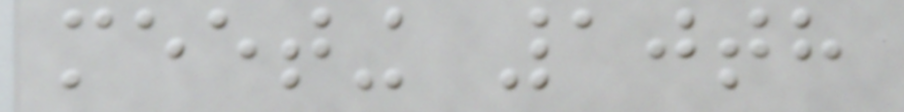meeting 10th
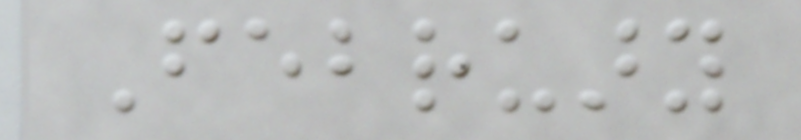February
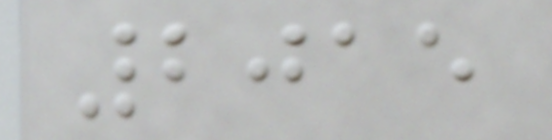2015
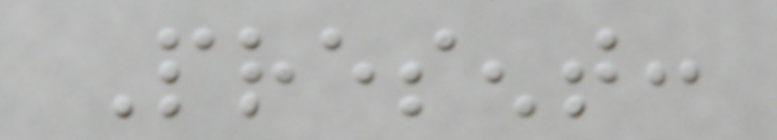Present:
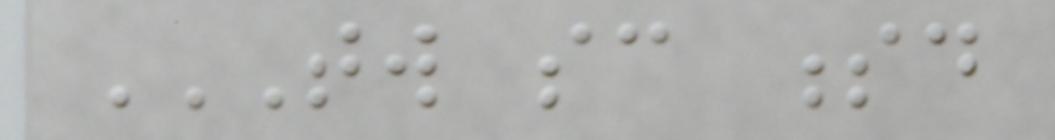TW SC SD
